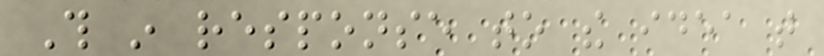This in response to the idea that
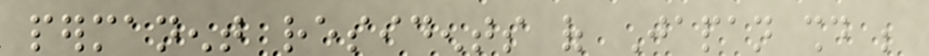permanent residents of Japan should be
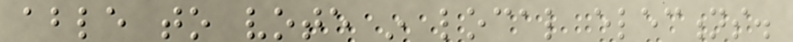able to vote in local elections.
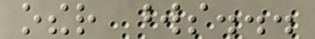other words...
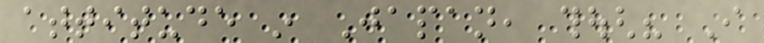attitude in Japan, though? I
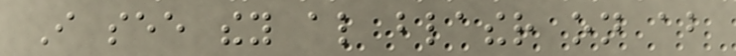I see they also blather on about
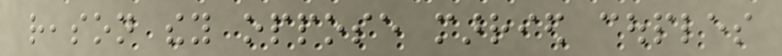reason they oppose married couples
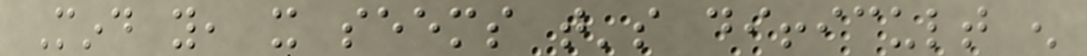Mind you, it seems that's difficult enough
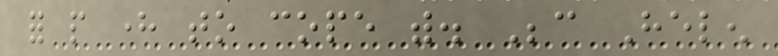for people here to cope with. Because Helen
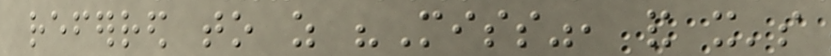referred to as "Miss", and it's
